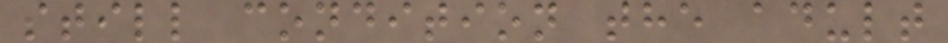still condition the adult
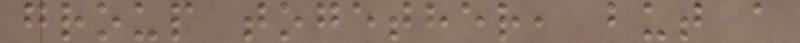group together, but a
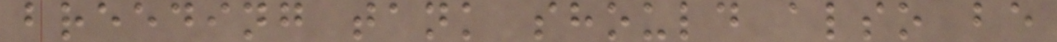breeding tank should also be
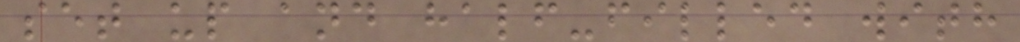set up and half-filled with
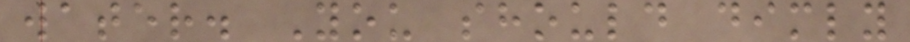water. You should dimly
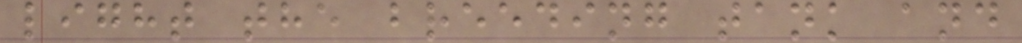light the breeding tank and
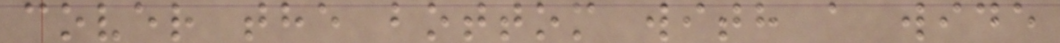cover the bottom with a wide
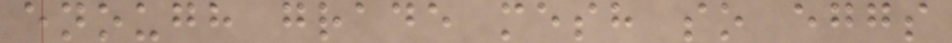enough grade mesh so eggs
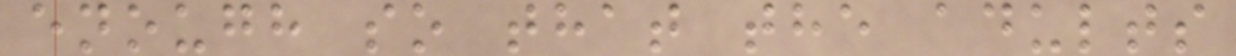enough so that the adults
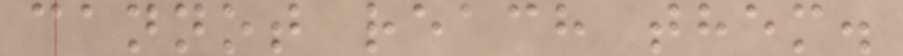cannot reach them.
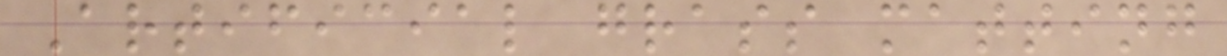Artificial grass matting
